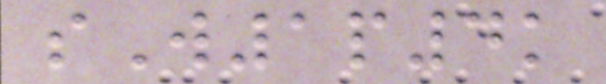sW1p4k
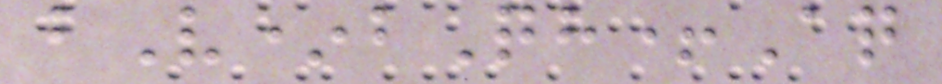bV*bQh+Aq
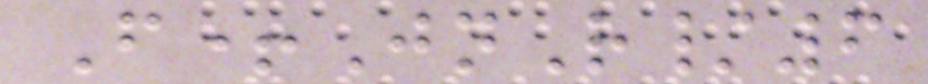F+JnR/6
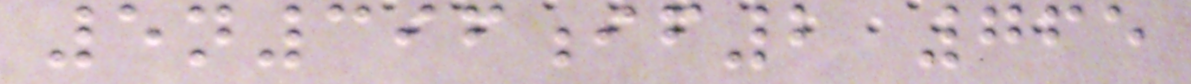5n396if2 765
